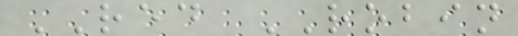RED ROBIN
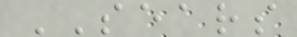SEARS
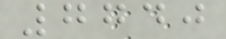7740
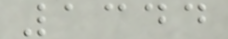1344
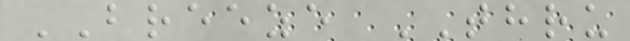BREEZE THRU
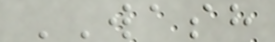WASH
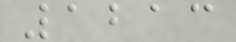1213
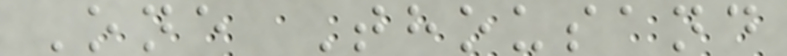One Thousand
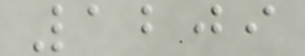1209
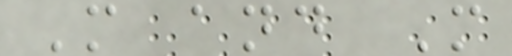M and M
